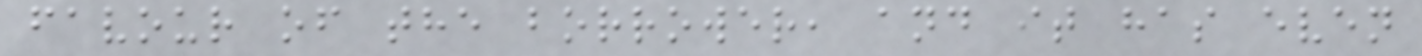favour of the borrower, and it has even
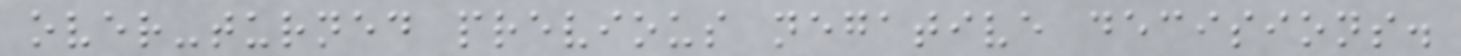over-turned previous negative decisions.
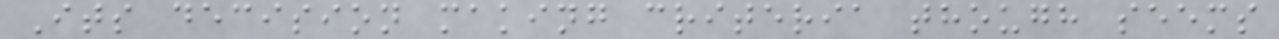Its decision making criteria though seems
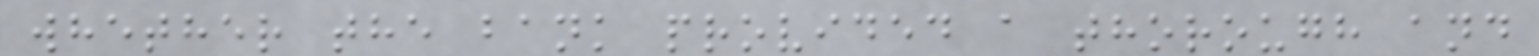whether the bank provided a thorough and
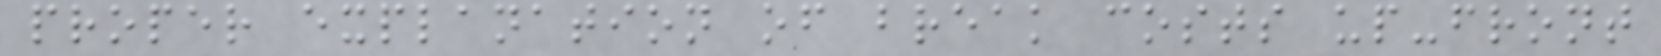proper explanation of break costs up-front
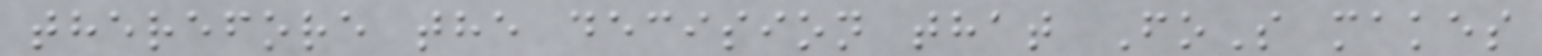therefore the decision that FoS makes
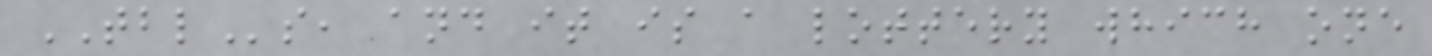TBLs, and it is a lottery which one
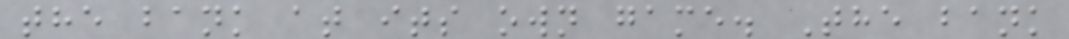the bank at its own game. The bank
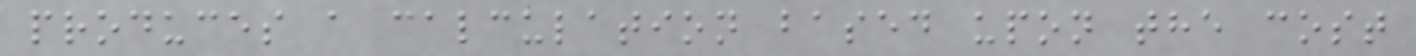produces a calculation based upon the cost
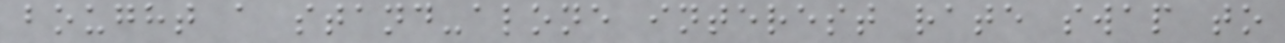bought a stand-alone interest rate swap to
